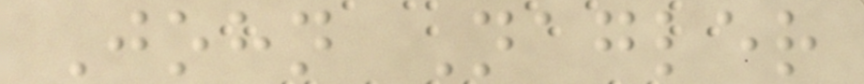John Nagler
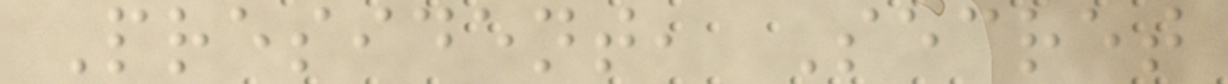President, Secret
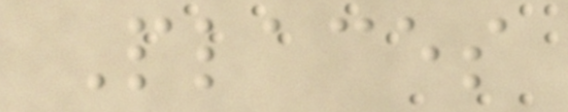Places
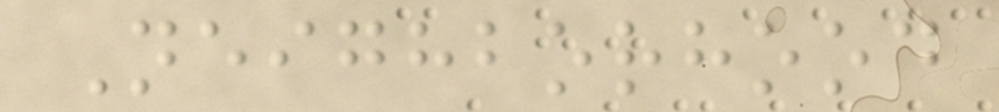Neighborhood
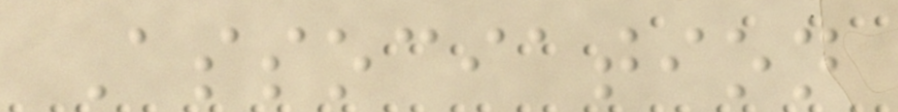Association
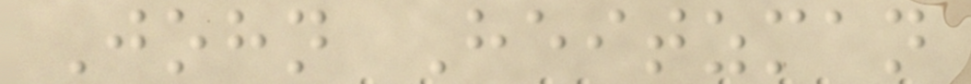John Heitzman
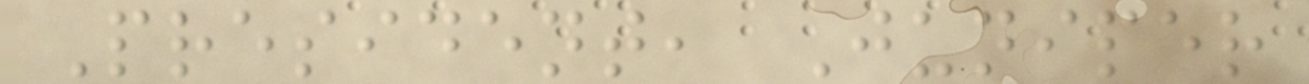President, Juniper
